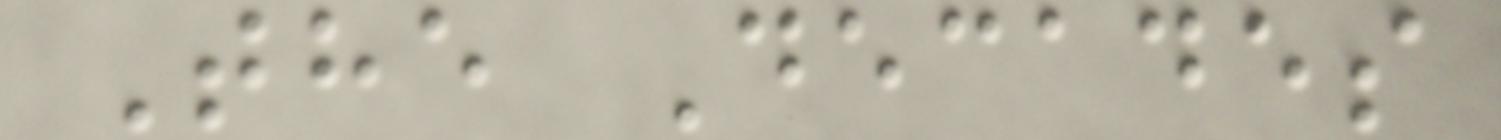The Decades
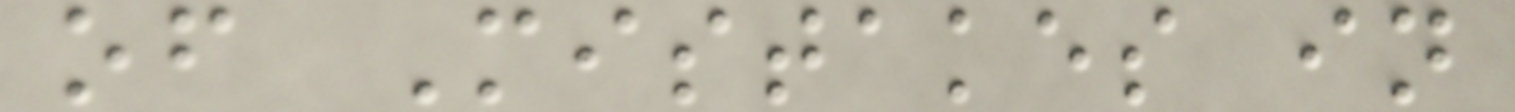of Mistakes in
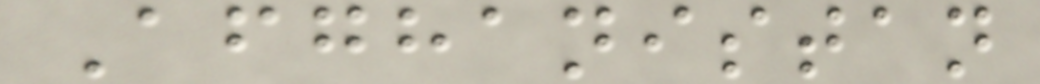Afghanistan
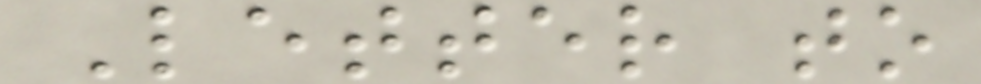Letter to
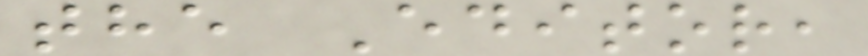the Editor,
